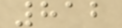812
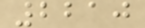2210
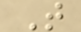T
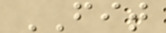FIT
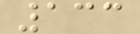133
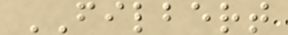FILBERT
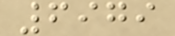6979
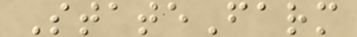StateFarm
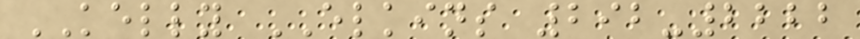KELLY ELKINS 292-2222
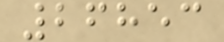26853
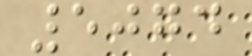5074
